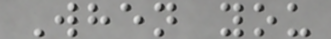When you
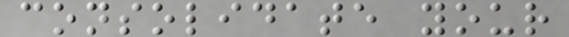consolidate your
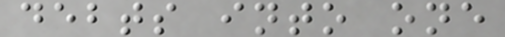debts into one
